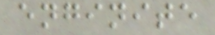enginite
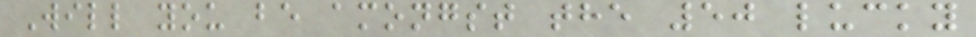Will you be amongst the 50 lucky
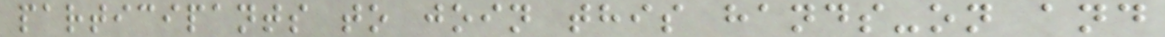participants to join this hands-on and
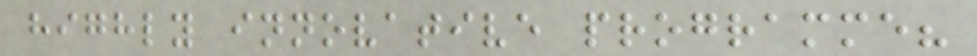highly innovative programme?
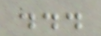...
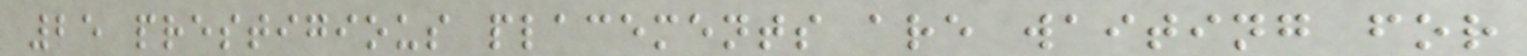25 prestigious placements are waiting for
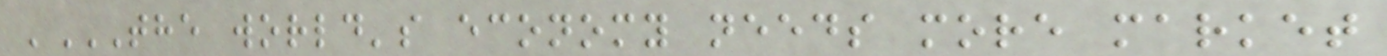'THE WORLD'S ECONOMY NEEDS MORE MARKET
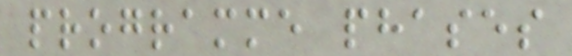programme phases
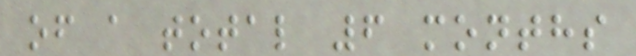of a total 6 months
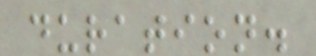duration.
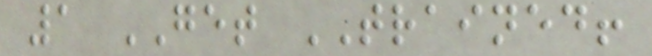1 GET TRAINED!
